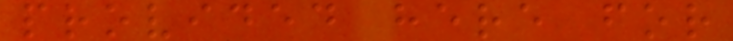provided here for
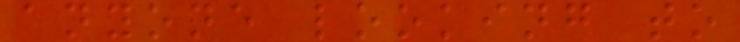anyone looking to
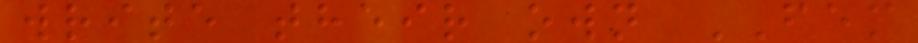write their own FEM
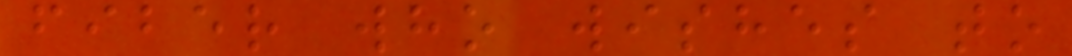fiber who wishes to
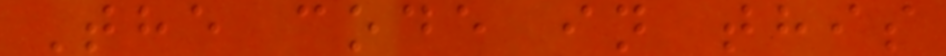The code in this
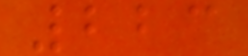223
